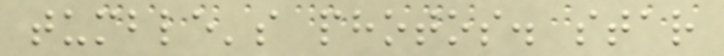tumble's photos. star
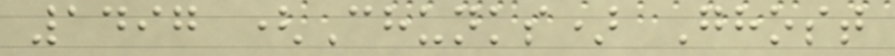1497 (Chunks) Ghost
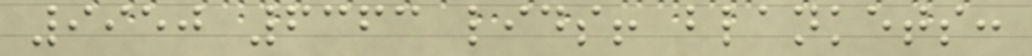9950 6363 lids! blankets:
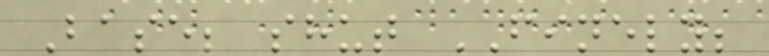Base; shut FINELY;
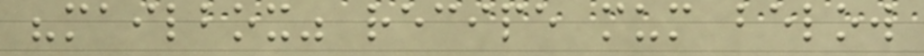"mailbox" recipe mum below
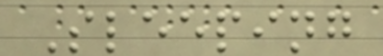Sleeping
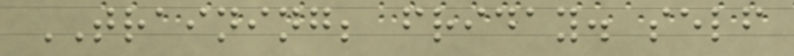TRAINING; friday. self
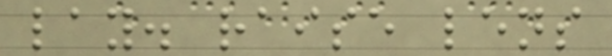lay. raise lens
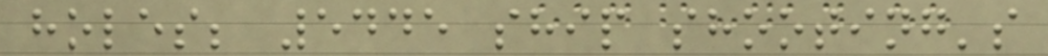holes; 5445 ship shooting's
